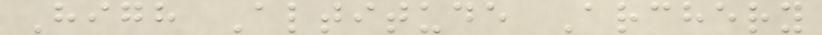High Altitude Archery
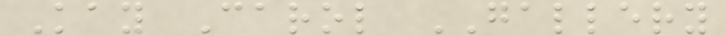Kay Carol GALLERY
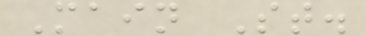Main St.
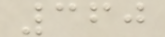360
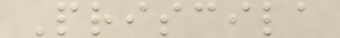Priscila
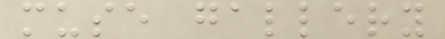muse gallery
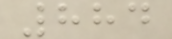884
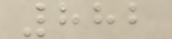882
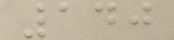140
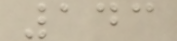143
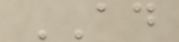AD
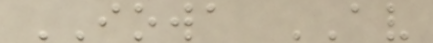IOWA AV
